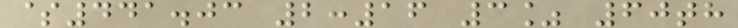$441.03 2:16 3% 60th
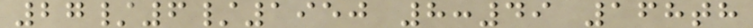27/6/1950 8:49 168th
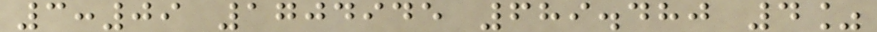3:09 1704945 689.480 4%
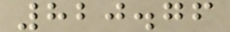820.76
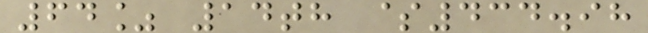64% 14th $434.98
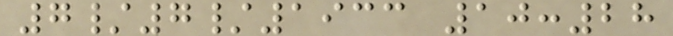7/7/1933 10:28
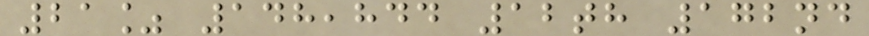21% 148,844 12th 172nd
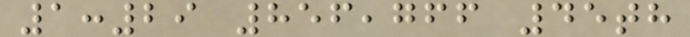1:29 856,766 45th
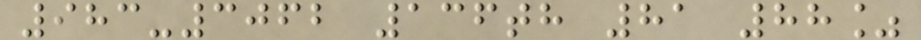983-3062 136th 81 88%
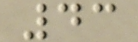43
